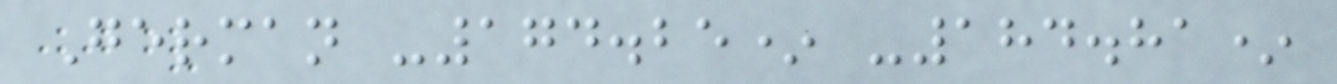German -174.25* -184.81*
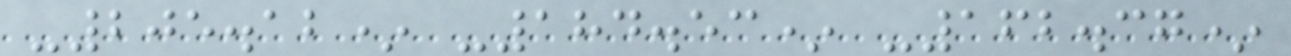-205.12* -184.53* -162.37*
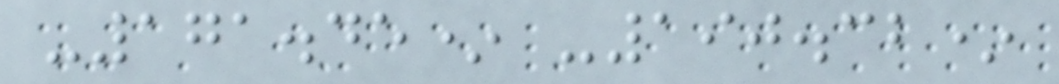-171.45* -190.32*
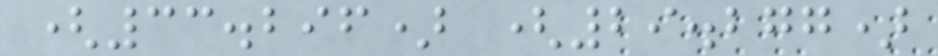(33.296) (29.277)
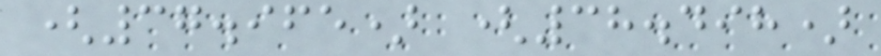(37.965) (38.498)
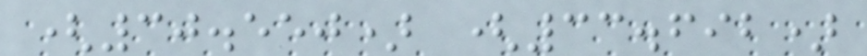(30.550) (33.692)
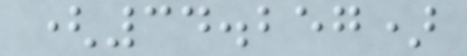(34.257)
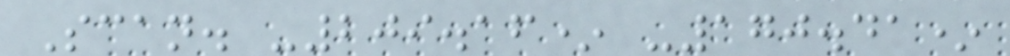Scan. -209.16* -170.41*
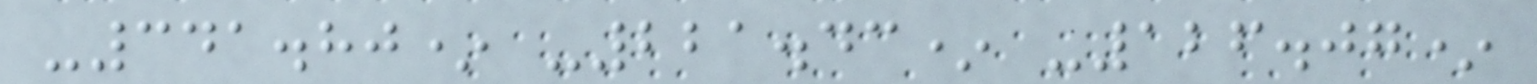-341.80* -221.43* -126.07*
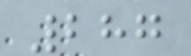287
